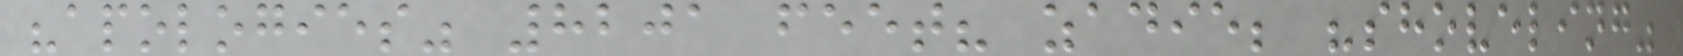"apologies" 8201 feet? zadie; "shoveling"
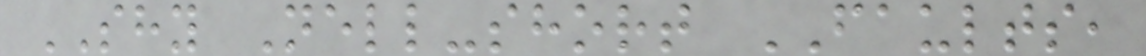SHY Nell-short FAULTS,
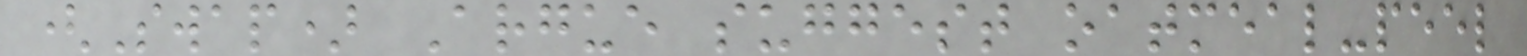(Swap) Argue suggest oatmeal-peel
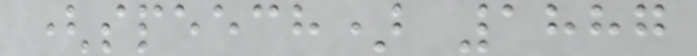(speech) 1887
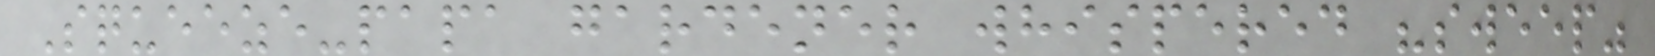Squeeze-papa gardener whispered "sweep"
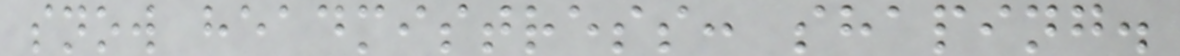snow headmistress: shaping.
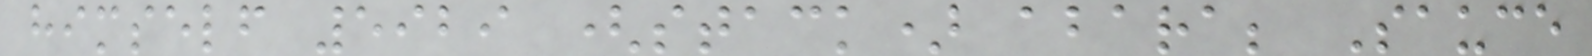himself 5929 (stack) abara; Sauce
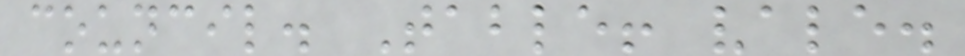council. Table! vale.
